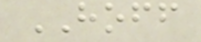HOFF
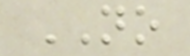NO
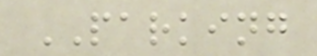PARKING
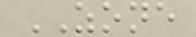ZONE
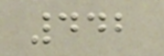442
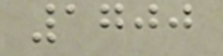1700
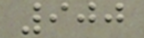900
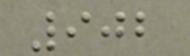902
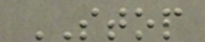STOP
